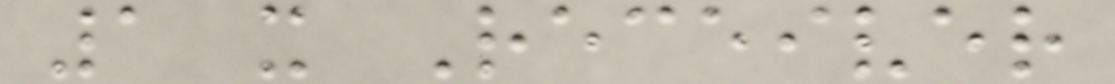1 x Receiver
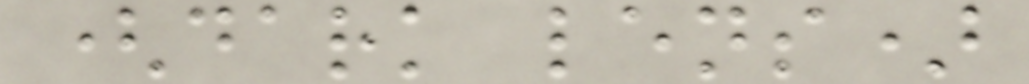(dark lens)
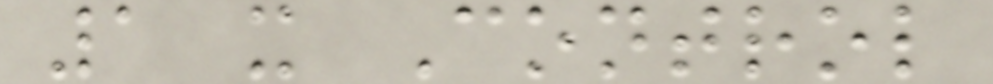1 x Control
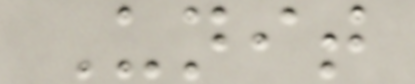Unit
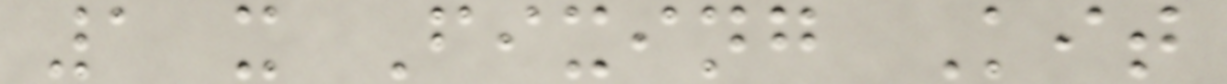1 x Fixing Kit
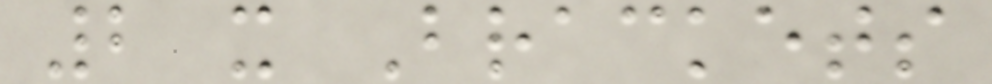2 x Brackets
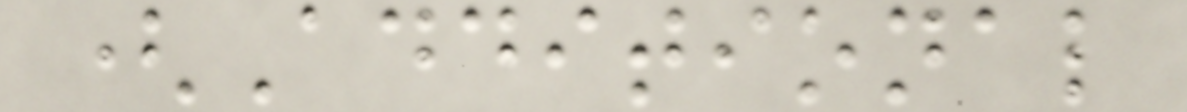(Additional
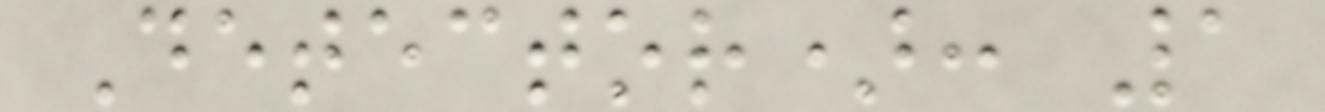Detector): 1
